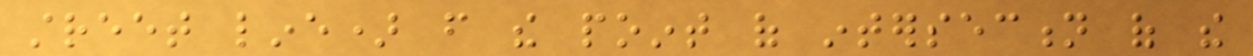street line) from the point of intersection of the
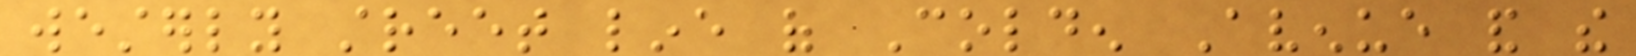westerly street line of Colden Avenue and the
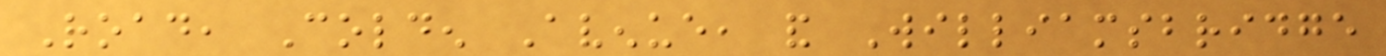Road, Colden Avenue, and Williamsbridge
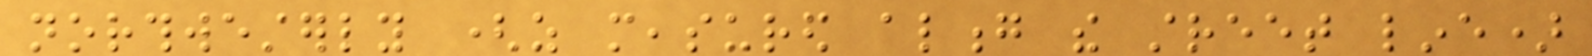northwesterly (as measured along the street line)
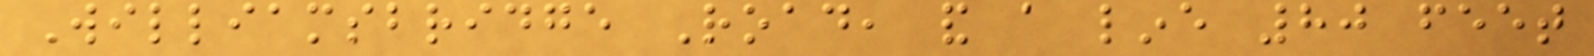Williamsbridge Road, and a line 80 feet
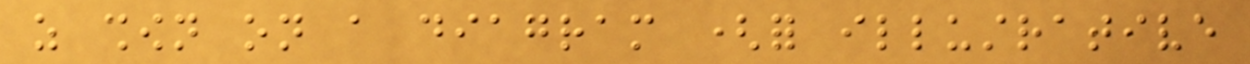as shown on a diagram (for illustrative
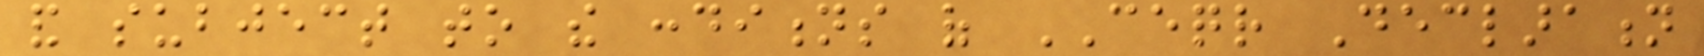and subject to the conditions of CEQR Declaration
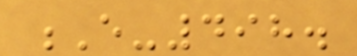E-498.
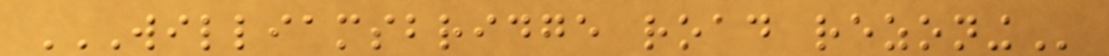WILLIAMSBRIDGE ROAD REZONING
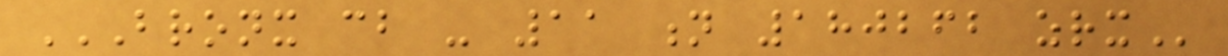BRONX CB - 11 N 180262 ZRX
